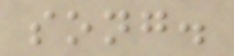song.
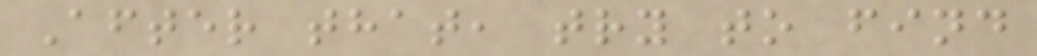After that, try to find
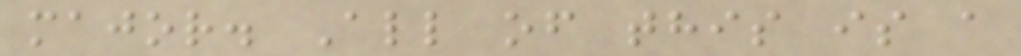major. All of this is a
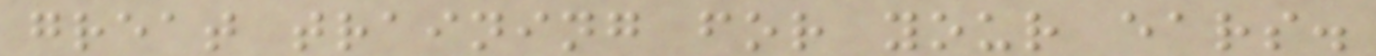great training for your ears.
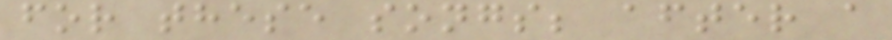for these songs; after a
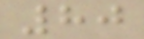80
